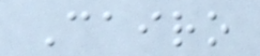Cairo
